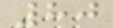80
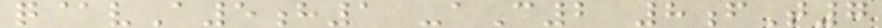q@vA5h1 -aC2 8fT7
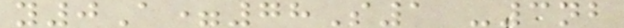y0A=78S1 -3nb
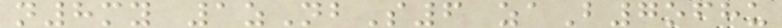n8my 1zNbS6 zaB7ofhu
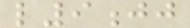l9jj
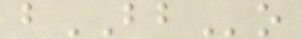bBBo
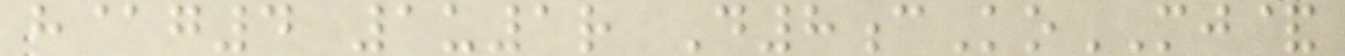h@g4 1u1r D8cKoMJ&
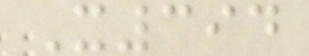X394
